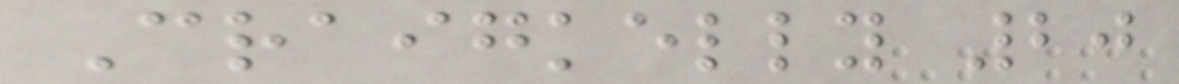Craigkelly 20
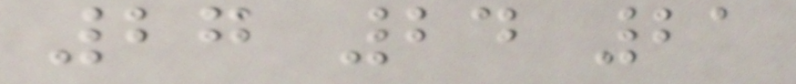27 24 21
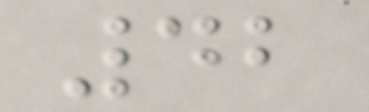42
